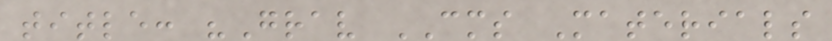title: "Grav CMS Materials
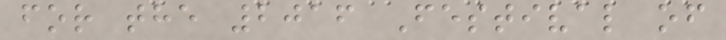for the 2016 Festival of
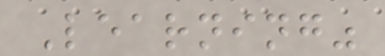Learning"
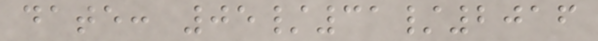date: 05/31/2016
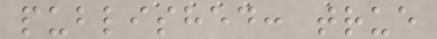published: true
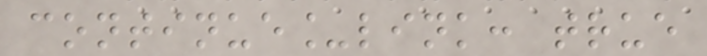continue_link: true
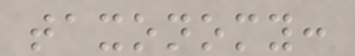taxonomy:
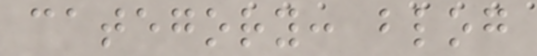category: blog
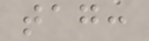tag:
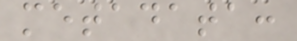metadata:
